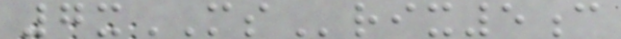7xMSrix5c
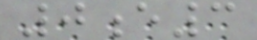0e3
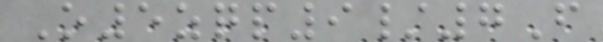O5zqp9/7F
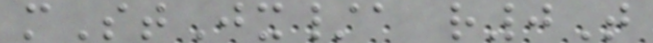mStJx/a r0T
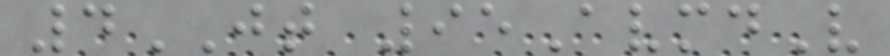4JT 95AvmdV
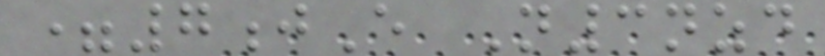=7jE N3nzd
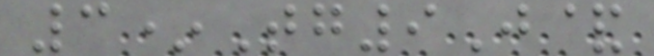3*Tg9J&
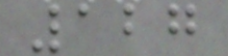127
